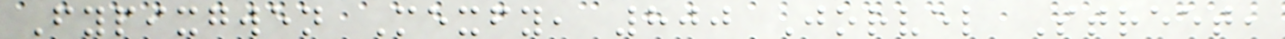Fypixgwen Mexfy, 800 Jorvel Street,
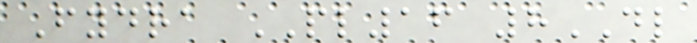Fydra PL16 8DL
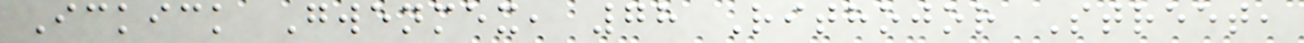Ickick Gwenmex, 78 Rithojor Street,
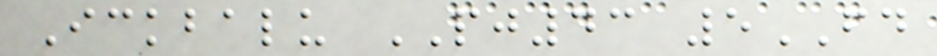Ickbalu PJ43 5FD
